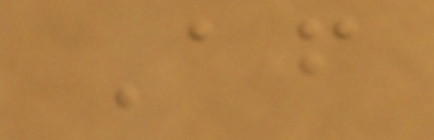After
